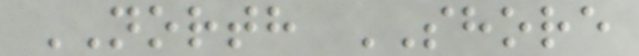NORTH SHORE
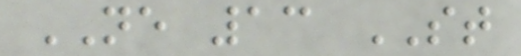NE 13 ST
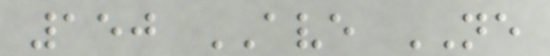150 AVE NE
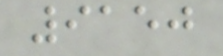9150
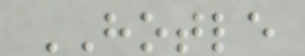HOTLE
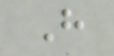H
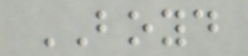BOYD
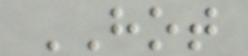HOT
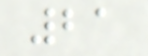21
